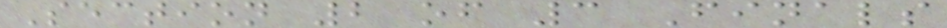Section 2 of 3 Finals
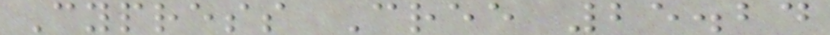Cypress Cree 25.24
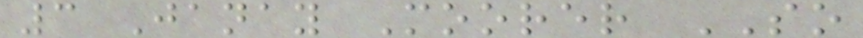3 Janay Moorer SO
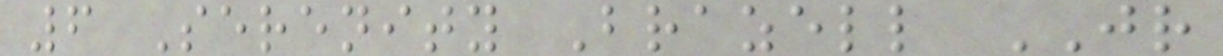6 Serenity Brazell JR
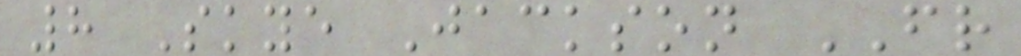8 Skye Jackson FR
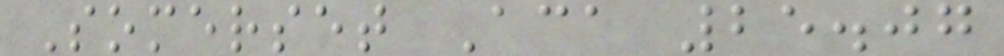Somerset Aca 25.07
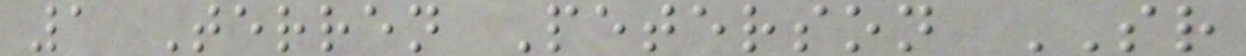1 Terren Peterson SR
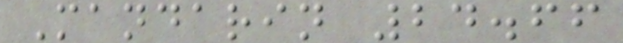Mandarin 24.66
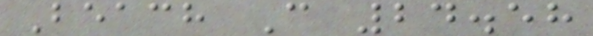Beach C 24.58
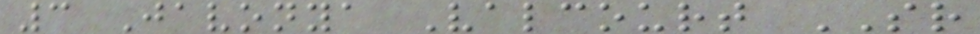3 Javonya Valcourt SR
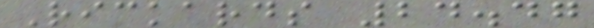Rickards 24.47
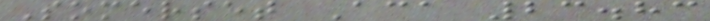Somerset Aca 23.83
